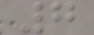7
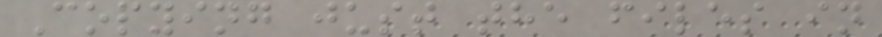Copying just the files in
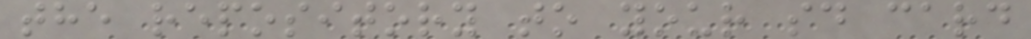the repository to your sd card
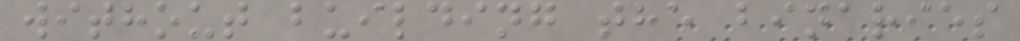without building the binaries
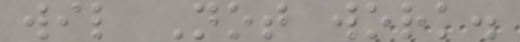wil Not work.
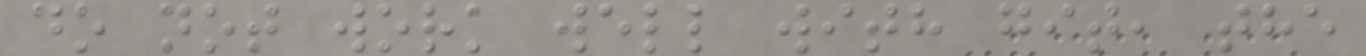do not work well with git, the
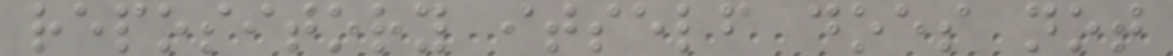repository itself does not
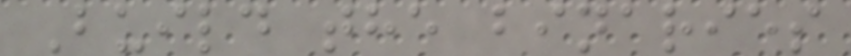Build the binaries
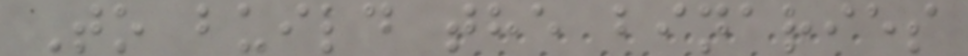To build the binaries
